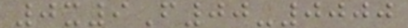0x9F00-0000
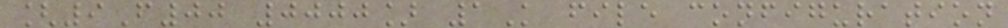[9F00 0000] 1K file configuration
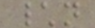\n
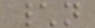\n
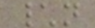\n
